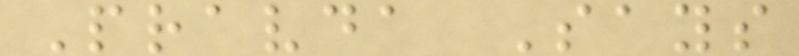Pravda Says
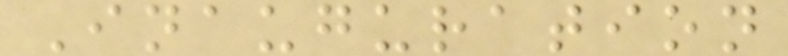Inauguration
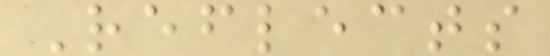Reflects
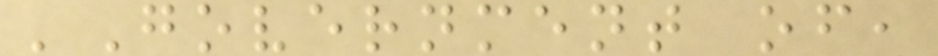'Government of,
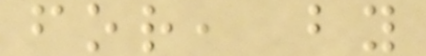for, by
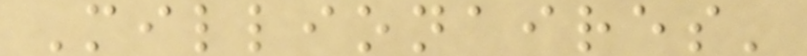Millionaires'
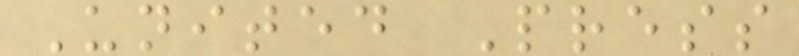United Press
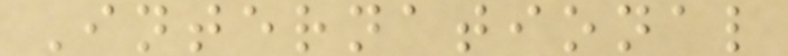International
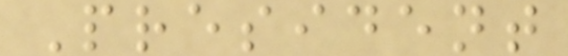President
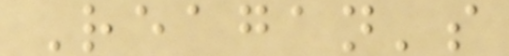Reagan's
